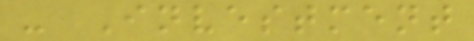- Investment
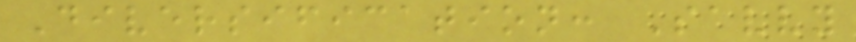Diversification: Savvy
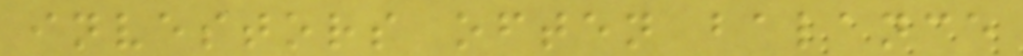investors often balance
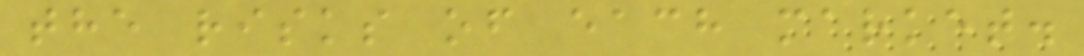the risks of each market.
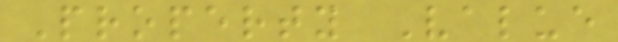Property Value
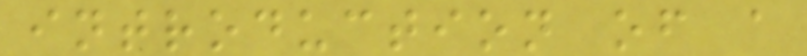introduction of a
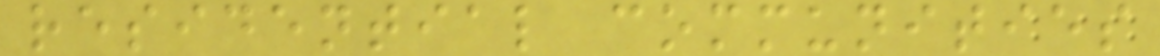residential communities
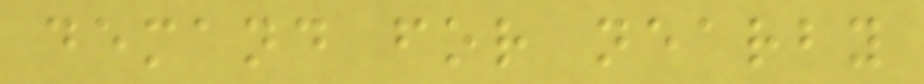demand for nearby
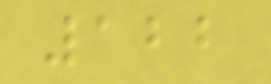122
